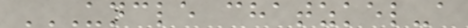UNCLE CHATZKEL-A
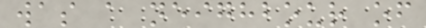was a neighbour of
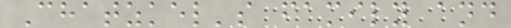Chatzkel's family and
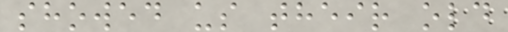showed us their old
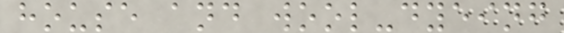house and wool-dyeing
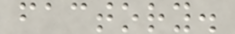factory.
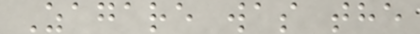Zagare was the
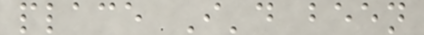place I'd been
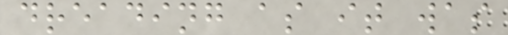dreading as it was
